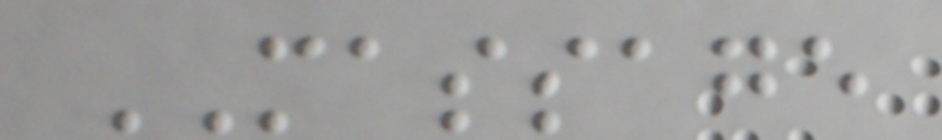MASSAGE
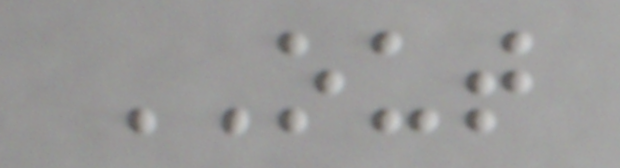OUT
